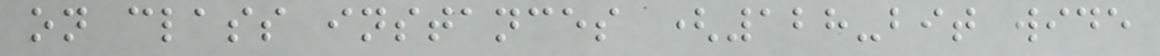on class instances (128-bit wide
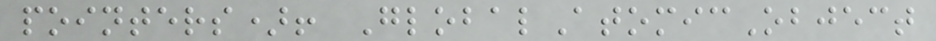pointers)! GlobalAtomicObject
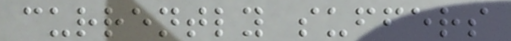currently suffers
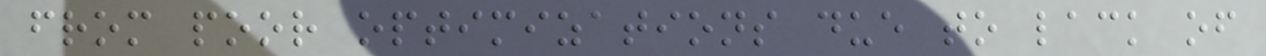from poor optimizations due to lack of
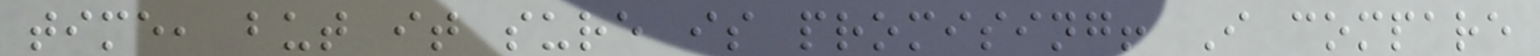time, but it sure is promising! I compare
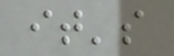it's
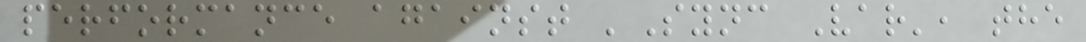performance against 'Sync Var', the
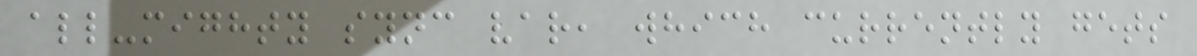all-mighty sync var, which currently gets
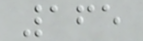165
